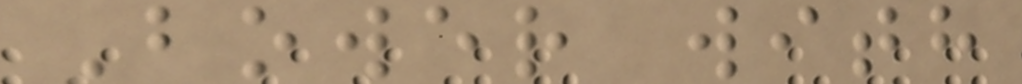Bower with
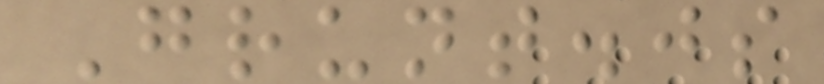Grunt.js
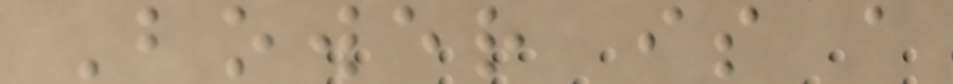Bower is a
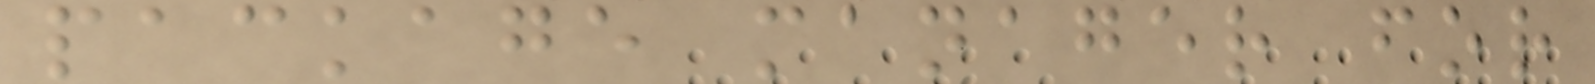package manager for
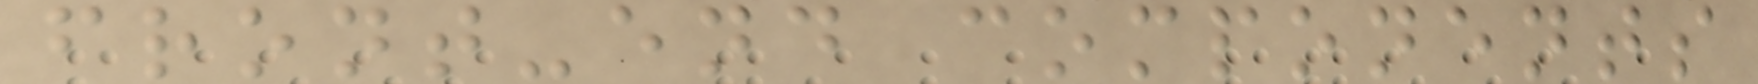front-end components
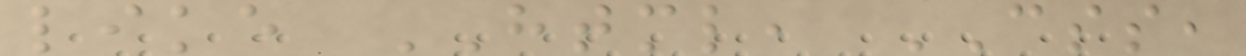like HTML, CSS,
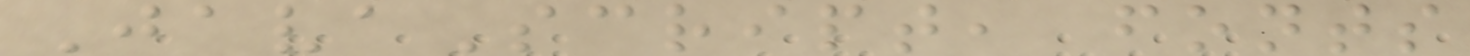JavaScript, fonts
